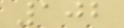102
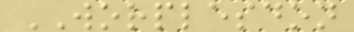WORPLESDON
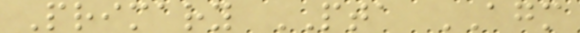Primary PTA AGM
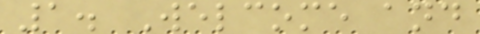1. Welcome and
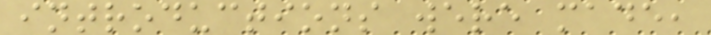introductions were made,
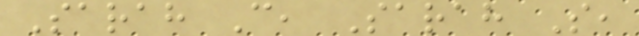Sarah C, Sarah S,
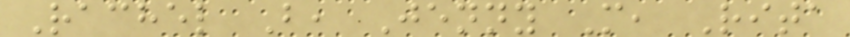Rachel B, Jenny M, Rita
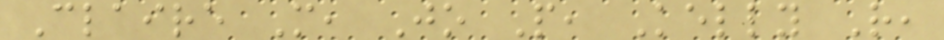Claire M, Jo P, Kelly R,
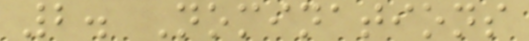2. Nominations
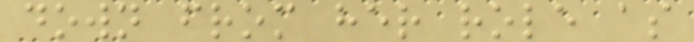down from her role as
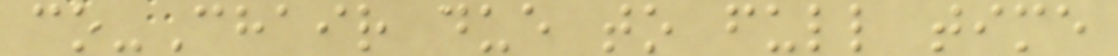co-Chair due to full time
